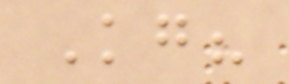Kg?
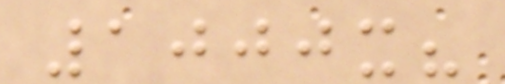1000x?
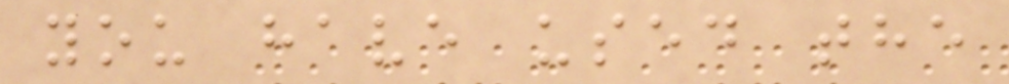you have used the
